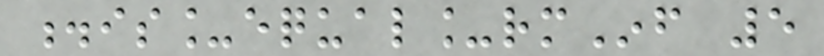.is_equal_rmInf 5
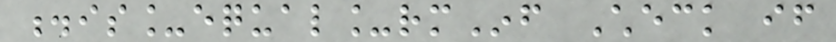.is_equal_rmInf Check if
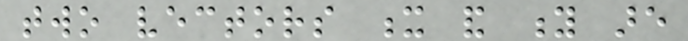two vectors x and y are
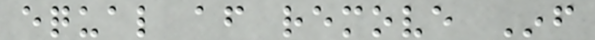equal after remove Inf
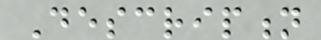Description
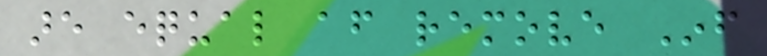are equal after remove Inf
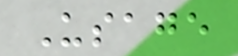Usage
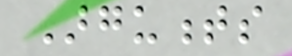Arguments
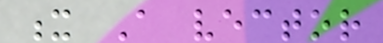x A vector
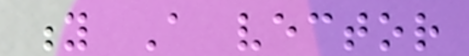y A vector
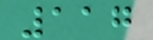117
